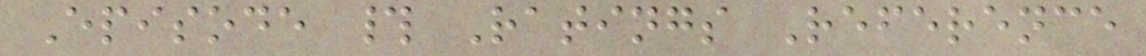Episode # Ratings Reference
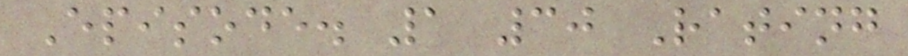Episode. 1 30 Rating
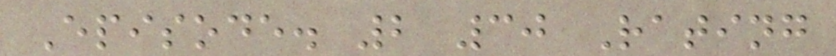Episode. 2 30 Rating
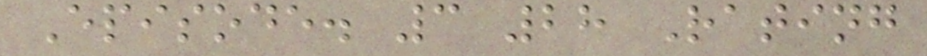Episode. 3 28 Rating
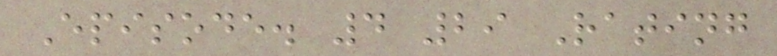Episode. 4 29 Rating
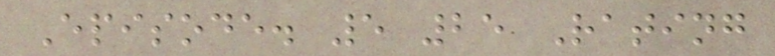Episode. 5 25 Rating
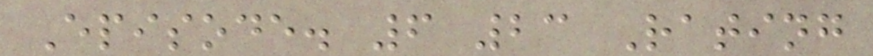Episode. 6 23 Rating
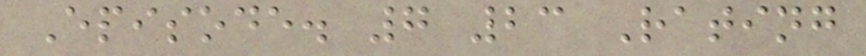Episode. 7 23 Rating
